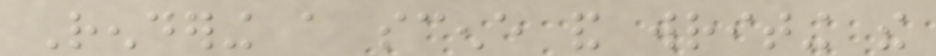Rendering a scene and writing the
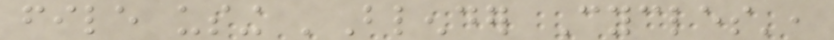file using 'Blender Cycles',
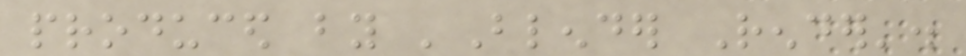produced by 'Blender Render'.
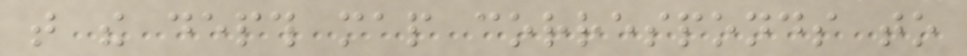that the depth map corresponds to
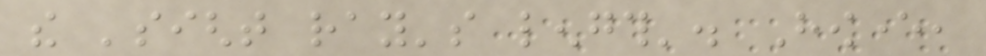the 'sight ray's length'. However,
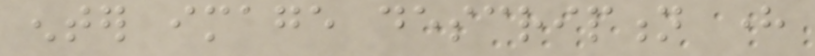enter image description here
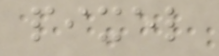pixel
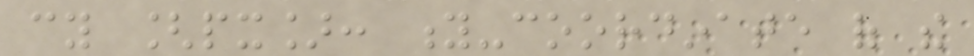cy [px]: y-coordinate of the
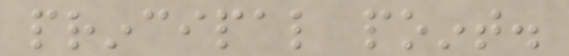principal point.
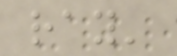ray'
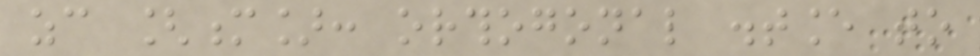zc [m]: orthogonal distance to
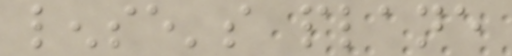lense's plane
